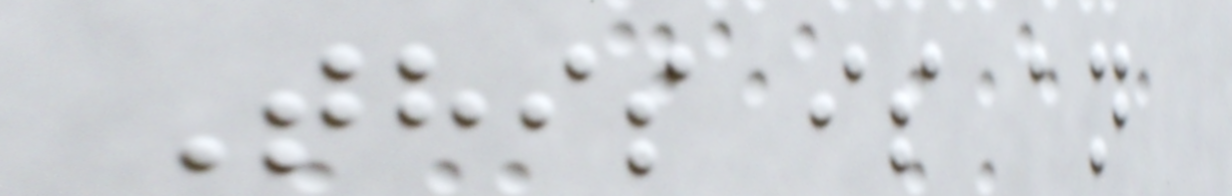This is an
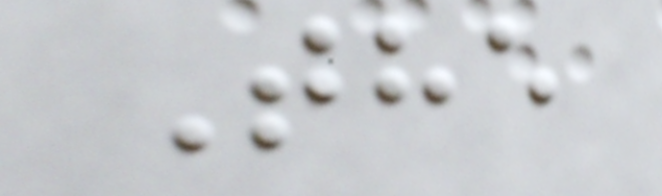The
